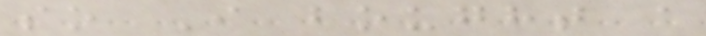so I bought a
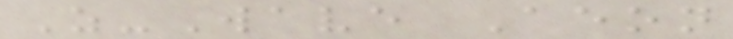Z-Wave Aeon
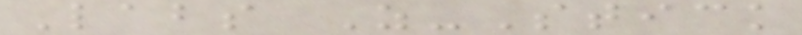Labs Z-Stick
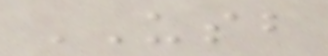USB
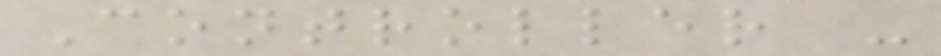Controller -
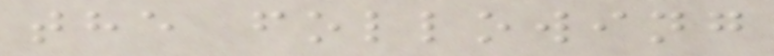the following
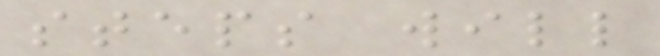steps will
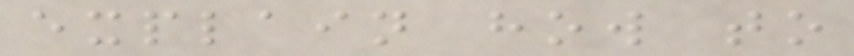explain how to
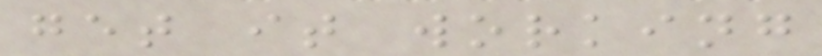get it working
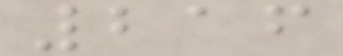216
